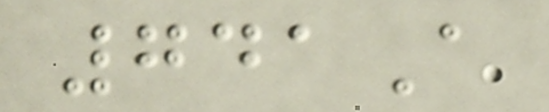741A
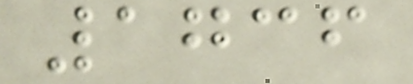1736
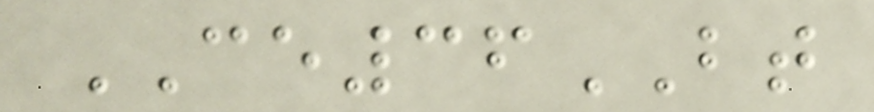CE36BT
